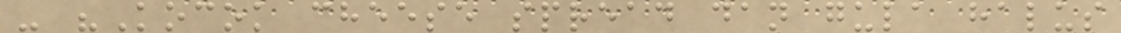- "Kocok cheese spread dan gula halus
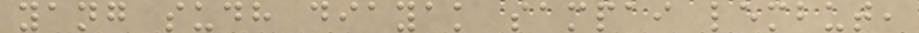yang sudh diayak sampai lembut,
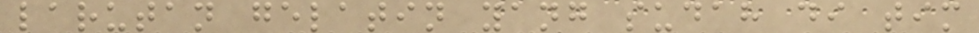larutan gelatin yang sudah di tim
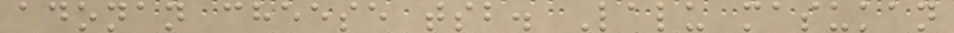adonan cheese tsb. Lalu masukan
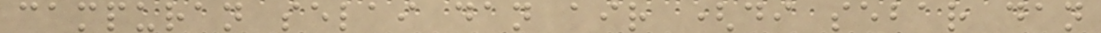campuran selai dan air (di sebar dan
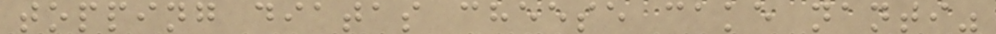topping diatas cheese cake nanti"
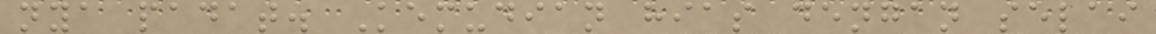nya padat. Kemudian hias dengan selai
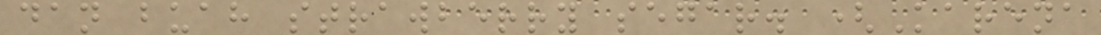dan buah strawberry segar. (Karena
